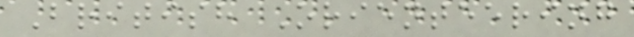British Orienteering
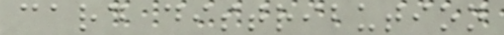card distribution
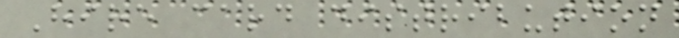Hire card distribution
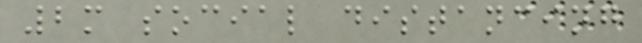2m social distancing
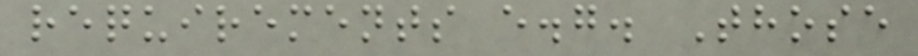requirements e.g. Those
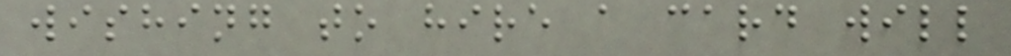wishing to hire a card will
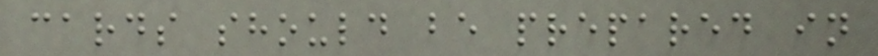cards should be prepared in
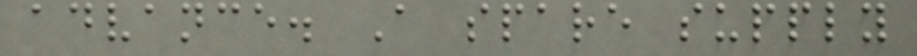advance. A spare supply
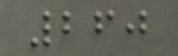260
